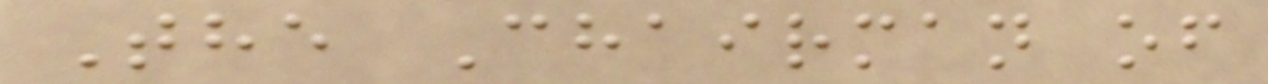The Chairman of
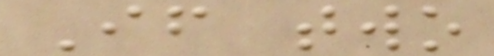If two
